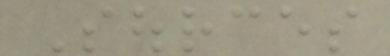Sources
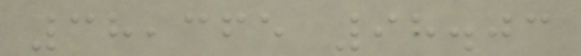38,365 98.03
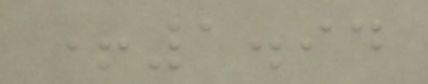+1.94
